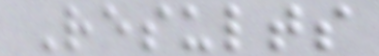Results
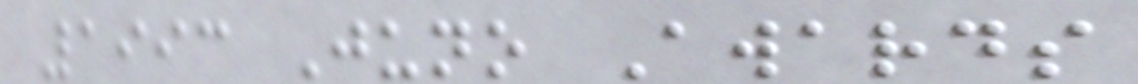1993 Juno Awards
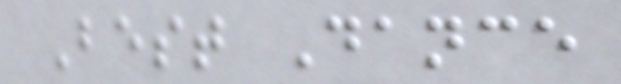Best Dance
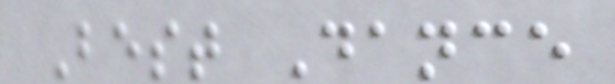Best Dance
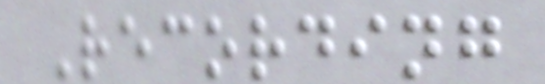Recording
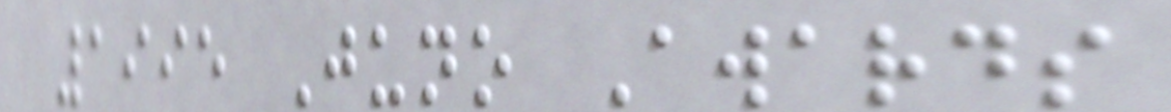1995 Juno Awards
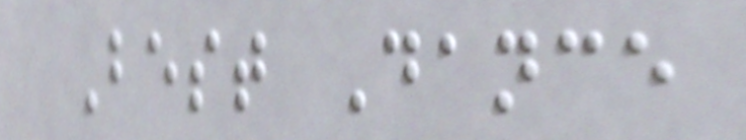Best Dance
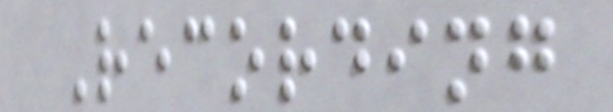Recording
